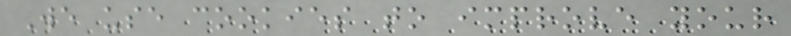We use cookies to improve your
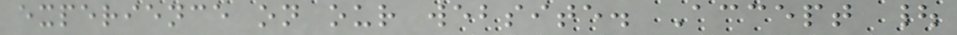experience on our website. Accept |
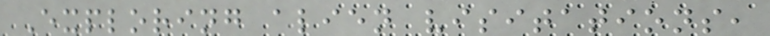Exploring alien visitations,
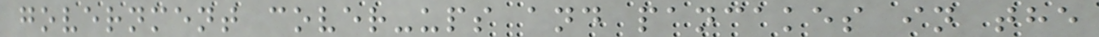government cover-ups and pancakes in the
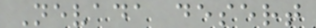Nevada desert
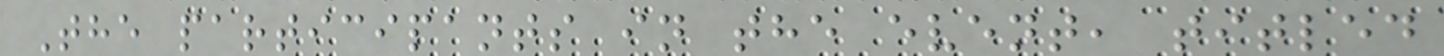The participants in the event, titled
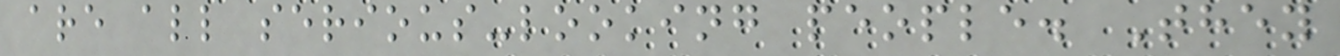are all serious-looking people. They
